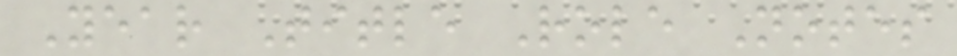Year Title Role Notes
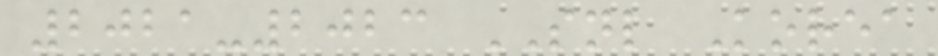2021-2023 SNL Korea
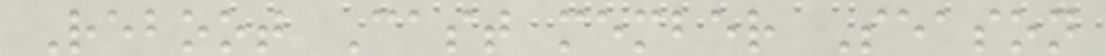Reboot Cast member Season
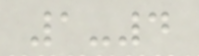1-4
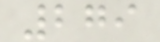279
